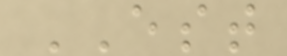EST
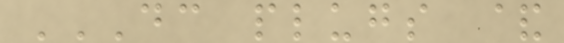DC PLUGS &
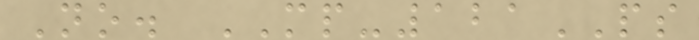No. MP-121PS
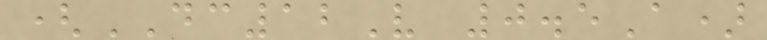(DC12V 0.5A)
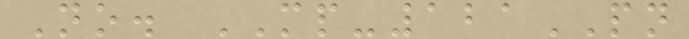No. MP-121PN
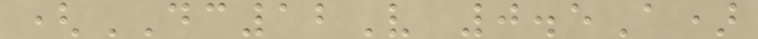(DC12V 0.5A)
